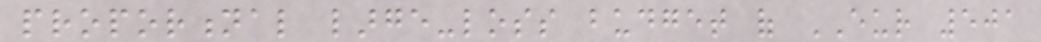proportional large-loss budget of EUR 501
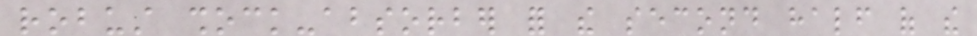robust shock-absorber for the second half of the
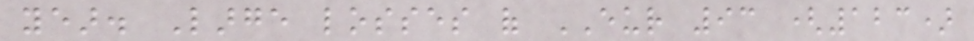year. Large losses of EUR 93 (123)
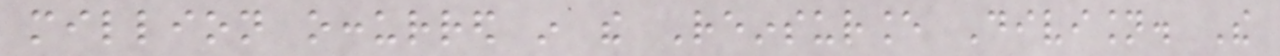million occurred in the Reinsurance Division. The
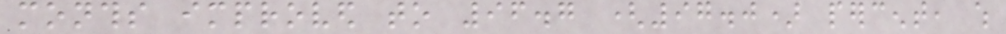months improved to 96.7 (97.0) percent, which
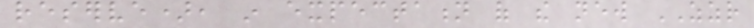reserve), in expectation of the new ZZR
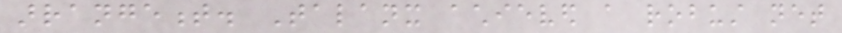arrangement. Talanx achieved a robust net
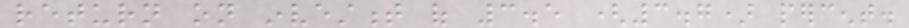return on investment of 3.5 (3.7) percent.
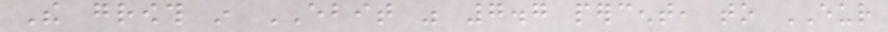The growth in EBIT was 7.7 percent, to EUR
